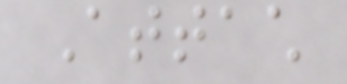Attach
